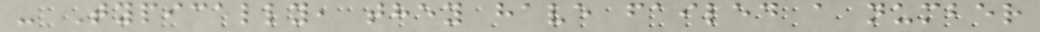- Typically, they have failed a number
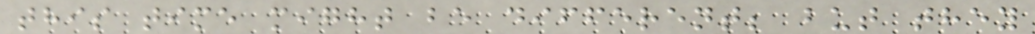this time might be different; but they
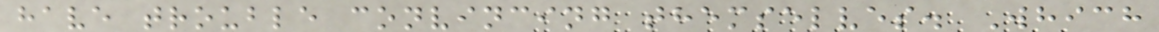have trouble convincing themselves. Which
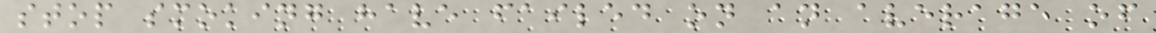stop smoking have failed on an average of
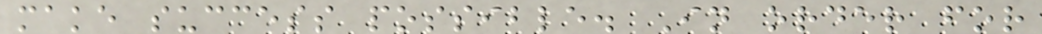make success possible. In order for
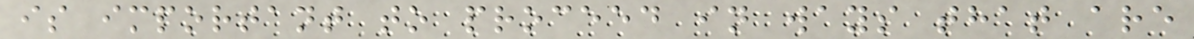is important to proceed in ways that are
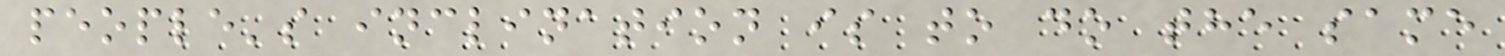people's inclination is to do the same
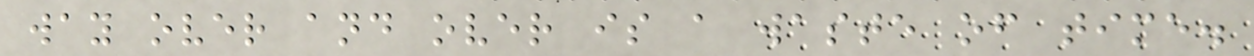way over and over is a waste of time.
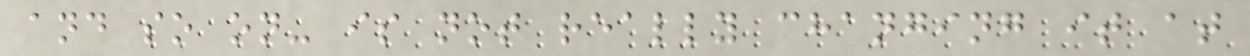and so on- is not really changing it at
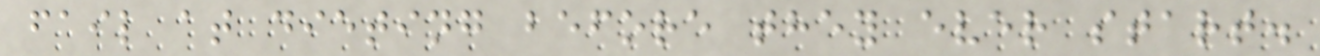fail at dieting before they ever start.
